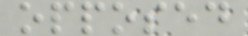opposed
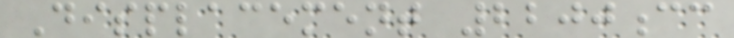Displacement 2200cc
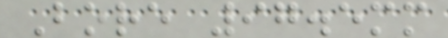Bore 97.5mm
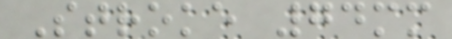Stroke 74mm
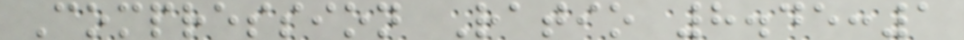Compression Ratio 8.45:1
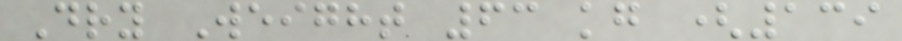Dry Weight 63 kg (139
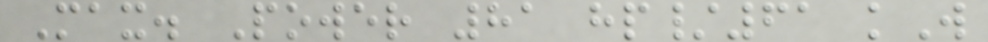Max. Power 81 hp/61 kW
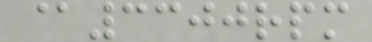@3300rpm
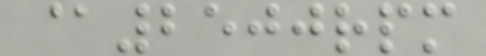@2500rpm
